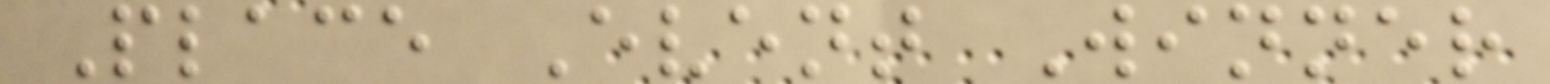Place Event Winner
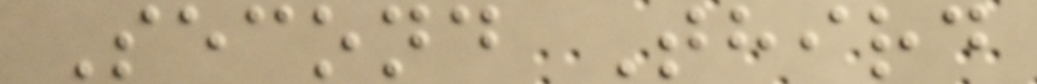Second Third
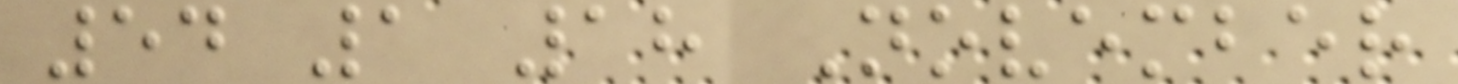54 1 18 November
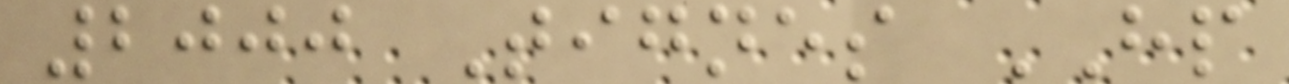2000 Tignes HP
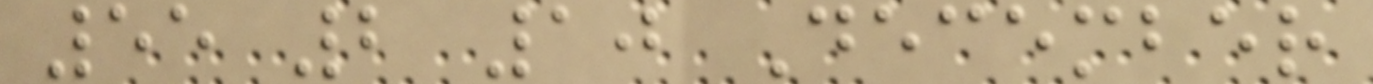55 2 10 December
